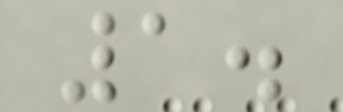1.
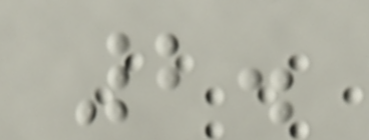2.
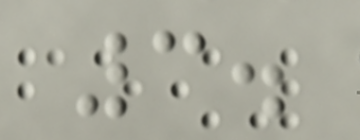3.
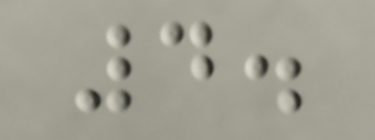4.
